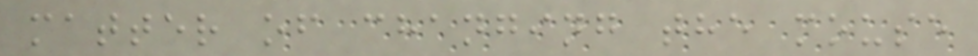matter of changing the mouse
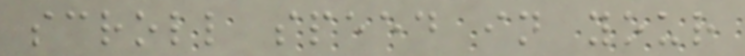scroll speed in your
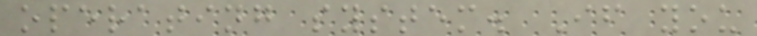operating system. If you
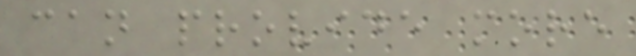can provide more
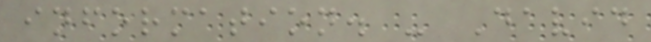information. - David
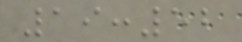19:52
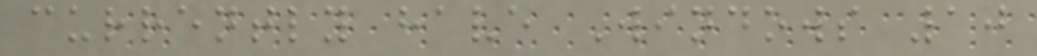currently have Windows 10
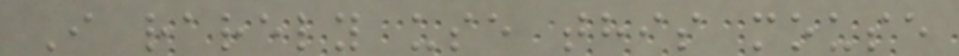I rarely use this mouse
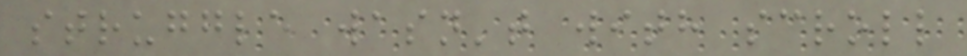struggle wasn't with scroll
